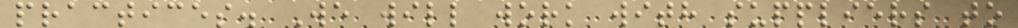practices. We will work with suppliers to
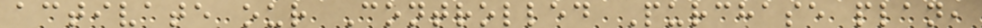activate our Controlled Purchase plan,
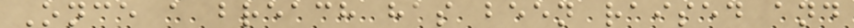Once a breach has been raised and
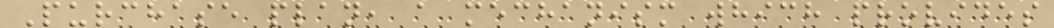Purchase plan, a mechanism which provides
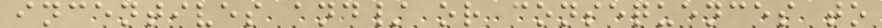incentives and/ or consequences to
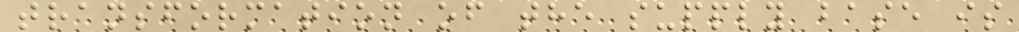transformation of the supply base is
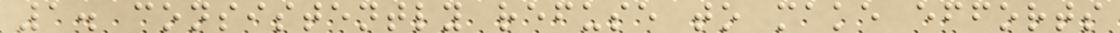1. consistently refuse to make efforts
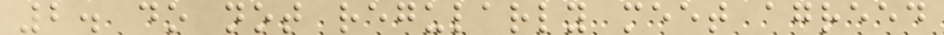2. do not regularly meet agreed
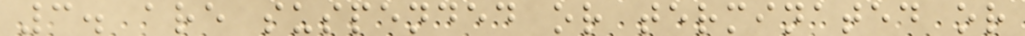3. are suspended or terminated or
